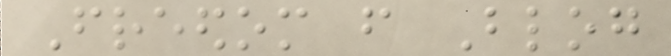Freedom from Blog
